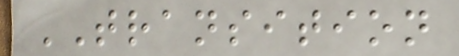TRANSITION
